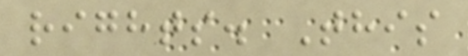rights. This
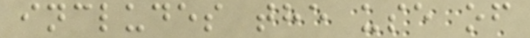includes the use of
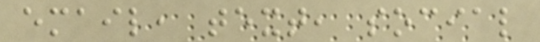email, text, social
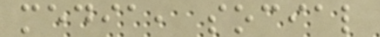media, social
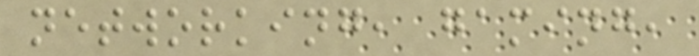networking, gaming,
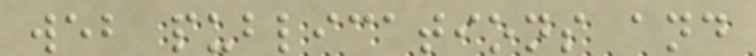web publications and
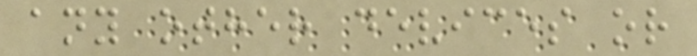any other devices or
